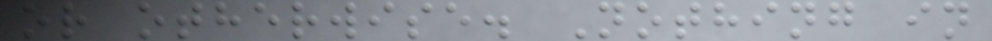or otherwise. Nothing in
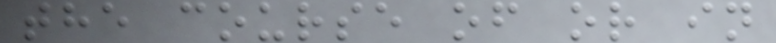the course of or in
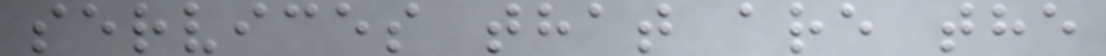services that are the
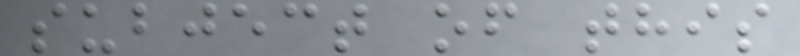subject of this
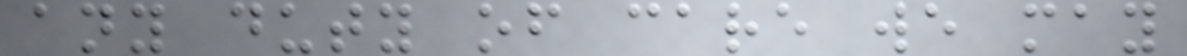any duty of care we may
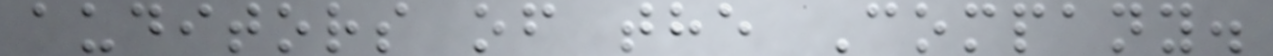auditors of the Company.
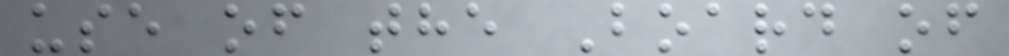use of the Board of
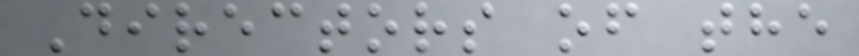Directors of the
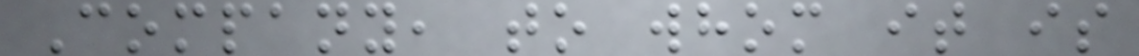Company, to whom it is
